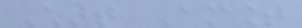Chart Amount
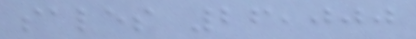sales 26,000
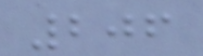206
